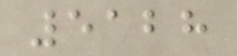5128
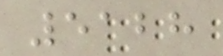5128
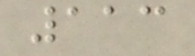113
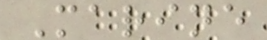Marine
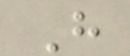H
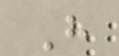H
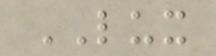LUX
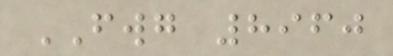FWG 8960
